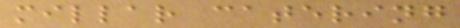millar catering
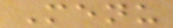Menu
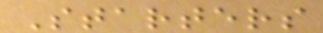Starters
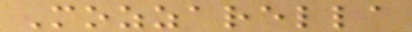Mozzarella
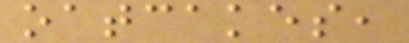oatcakes,
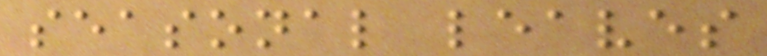seasonal leaves
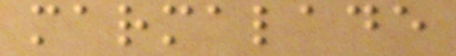marmalade
